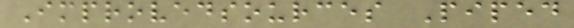Improvedsources Piped
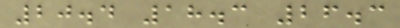20.4 18.3 26.3
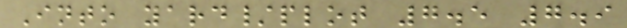Into yard/plot 7.5 7.9
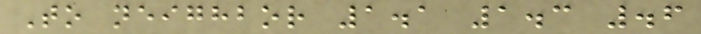To neighbor 1.1 1.3 .6
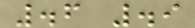.6 .9
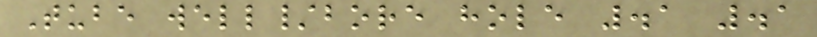Tube well/bore hole .1 .1
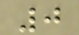0
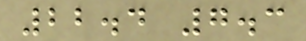22.4 7.3
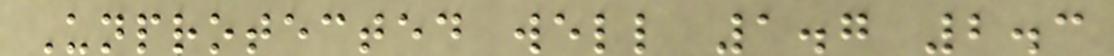Unprotected well 1.7 2.3
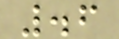.6
